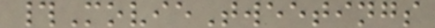#MovieTweetings
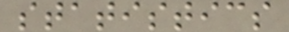statistics
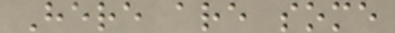Here are some
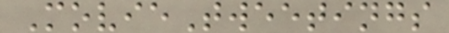MovieTweetings
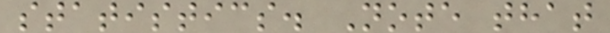statistics. Note that
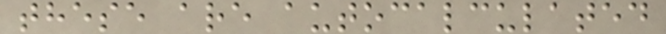these are autocalculated
